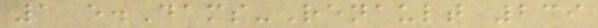1 e.Dams-Renault 239
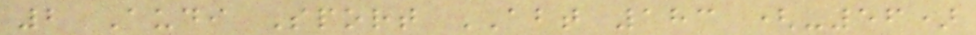2 Audi Sport ABT 183 (-56)
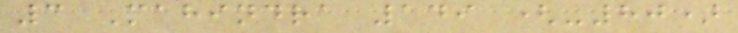3 Mahindra 149 (-80)
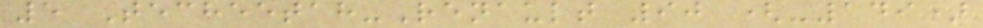5 Techeetah-Renault 90 (-149)
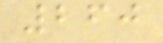260
